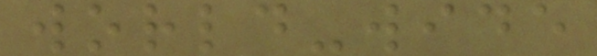world-wide
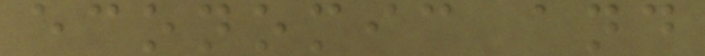economic and
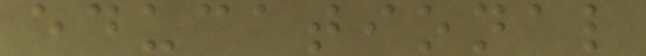educational
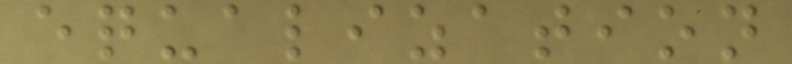equalization
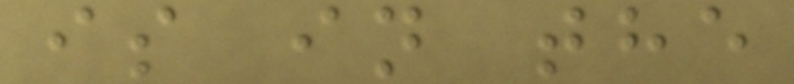is in the
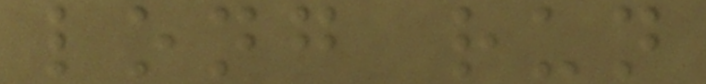long run
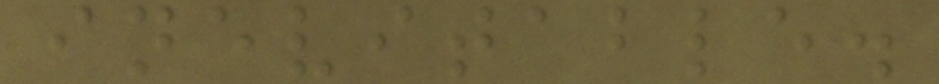inevitable.
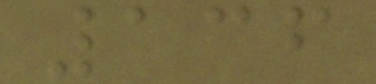136
